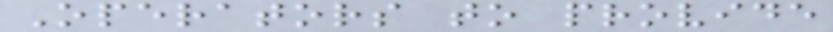Operators to provide
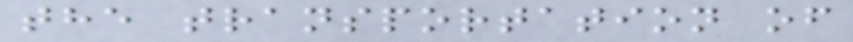the transportation of
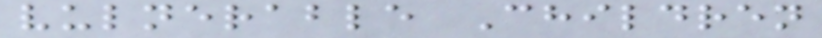vulnerable Children
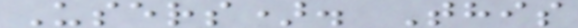Users). This
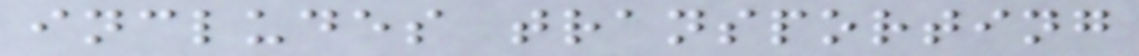includes transporting
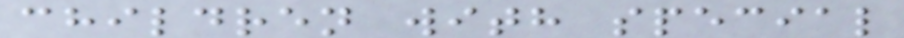children with special
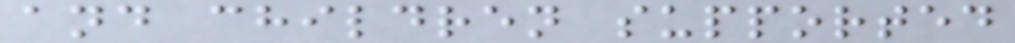and children supported
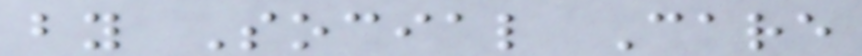by Social Care
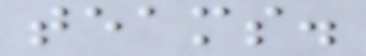teams.
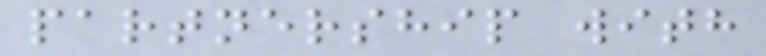partnership with
